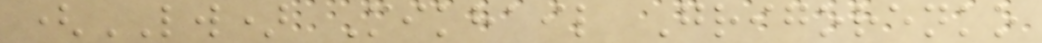(LW) Mikhail Grigorenko
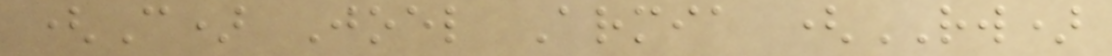(C) Joel Armia (RW)
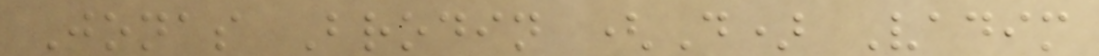Jonas Brodin (D) Vadim
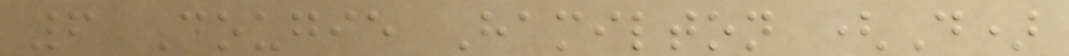6 Dougie Hamilton (D)
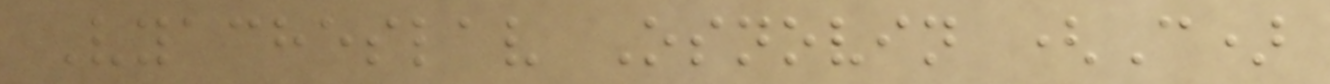Vyacheslav Osnovin (C)
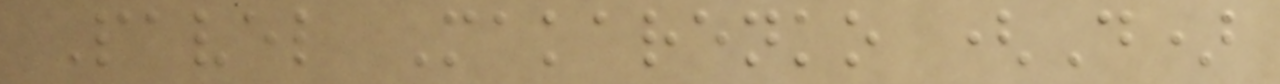Pavel Makarenko (D)
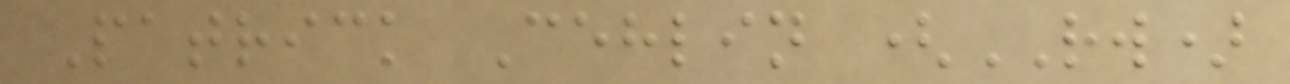Patrick Cehlin (RW)
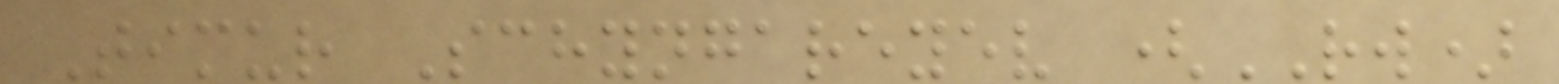Timur Schyngareyev (RW)
